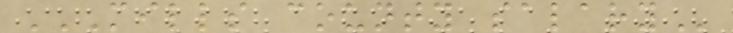MILLS COUNTY SALARY
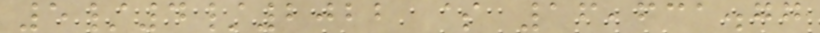5/4/2022 $ 16,631.77
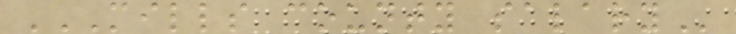MILLS COUNTY SALARY
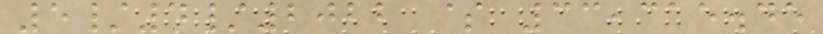5/4/2022 $ 33,315.45
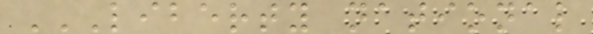LIBERTY NATIONAL
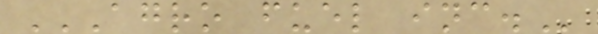AGRO FUEL INC.
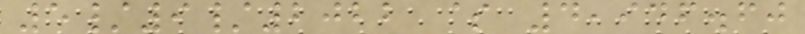5/9/2022 $ 4,946.60
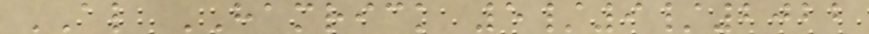AL HAMRICK 5/9/2022
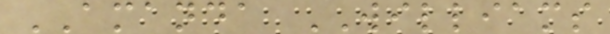AMANDA WILLIAMS
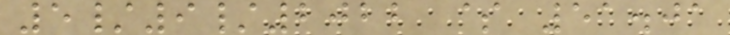5/9/2022 $ 51.01
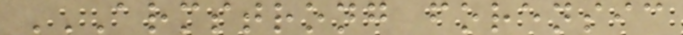ARMSTRONG FORENSIC
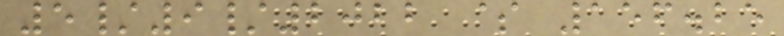5/9/2022 $ 156.25
